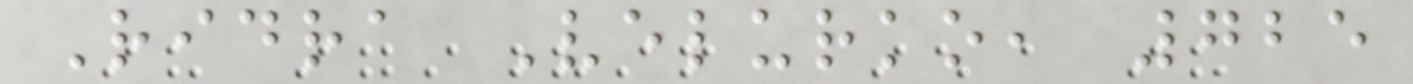Ridra Velurko, 725
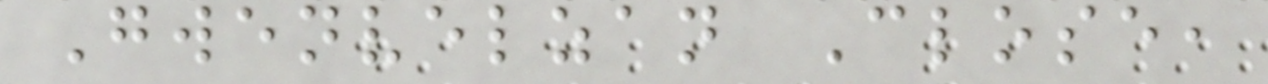Gwenvelzan Close,
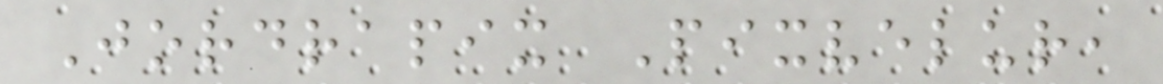Jordrapix Pixvelur,
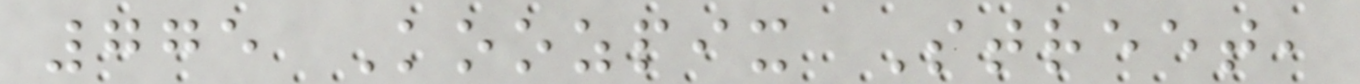775 Koozpix Street,
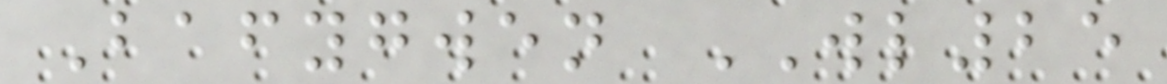Bafygwen WL25
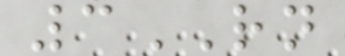3RN
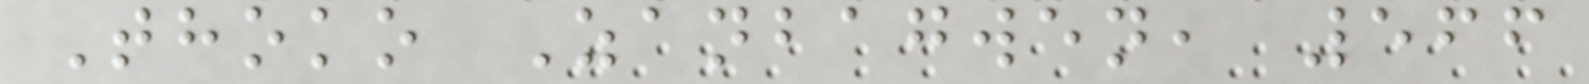Thoko Zanbagwen, 566
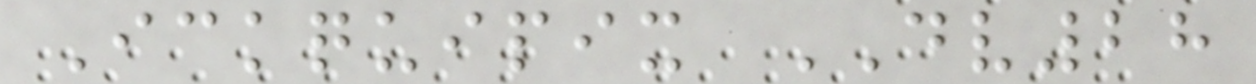Ickquipix DV28
